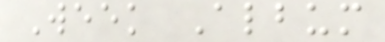Week Album
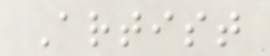Artist
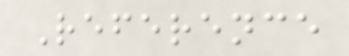Reference
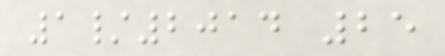1/2014 25
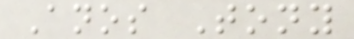Anos Tony
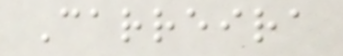Carreira
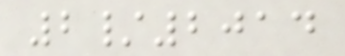2/2014
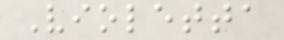Violetta
